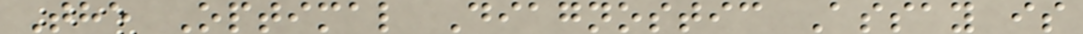The Optimal Diagnostic Assay is
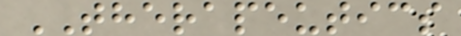THERAPEUTICS
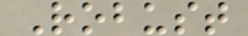Robust
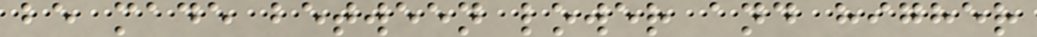be made between lower and higher
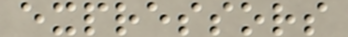expressors
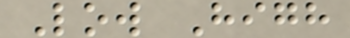Low High
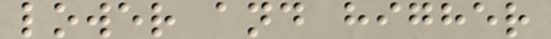lower and higher
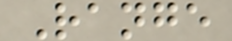Range
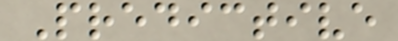Predictive
